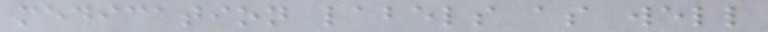medication labels as well
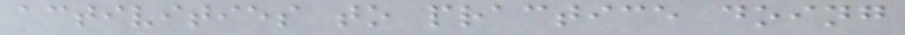activities to practice doing
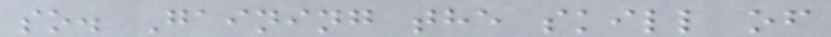so. Gaining the skill of
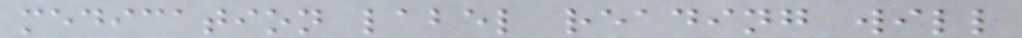medication label reading will
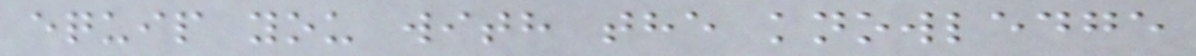equip you with the knowledge
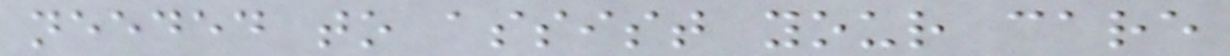needed to assist your care
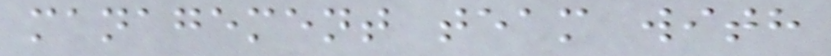management team with
